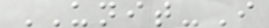UNIT-I
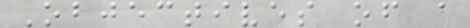Objectives of a
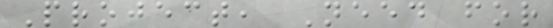Project, Need for
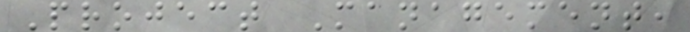Project Management,
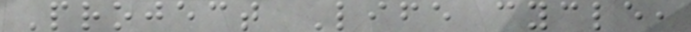Project Life cycle,
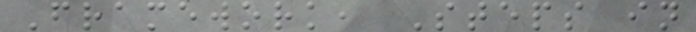Framework, Steps in
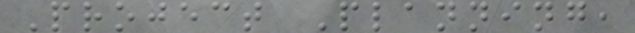Project Planning,
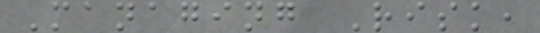Managing Risk,
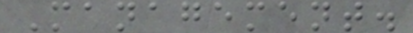Management.
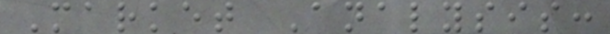Market Analysis:
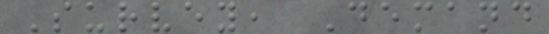Survey, Demand
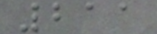211
